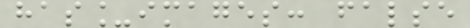has_images: false
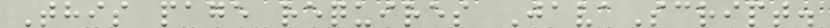This page requires JavaScript.
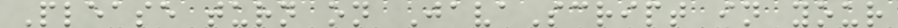Please turn on JavaScript in your
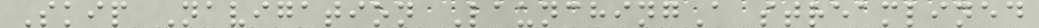Skip Navigation LaunchingA streamlined
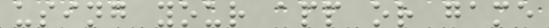using your app or game
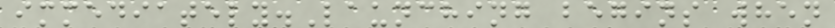immediately.Launching begins when
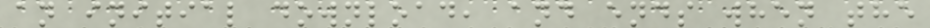an initial download, and ends when the
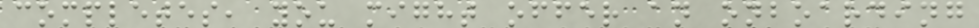completes, you might offer an onboarding
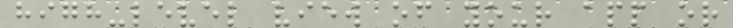high-level view of your app or
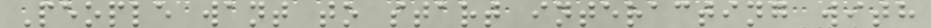People want to start interacting with
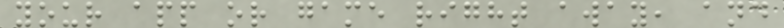your app or game right away, and
